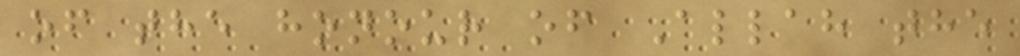of the honour of Allah the
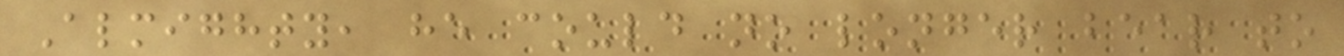Almighty, he could no longer bear to
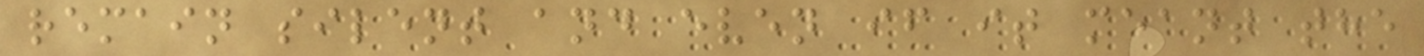remain silent and even if it meant the
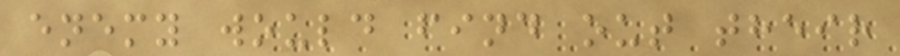enemy would find out their
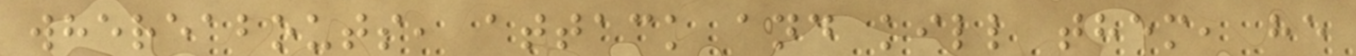whereabouts, attack and kill them, he
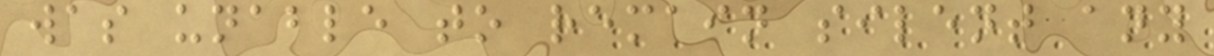was unable to remain silent any
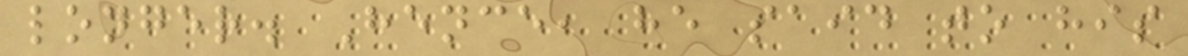longer. Hence, he said to his
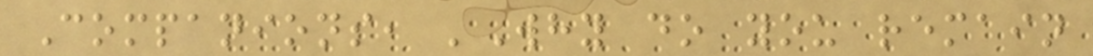Companions, 'Why do you remain
